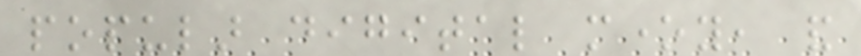popular digital money, and
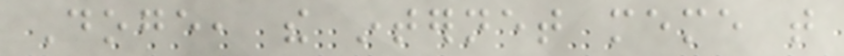Doge, the internet meme that
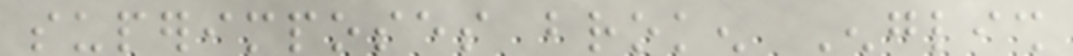superimposes broken English
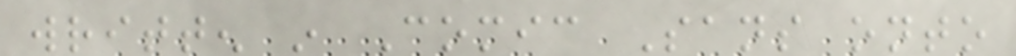written in Comic Sans onto
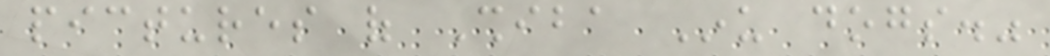pictures of Shiba Inu dogs."
